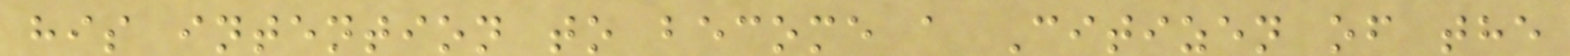his intention to become a Citizen of the
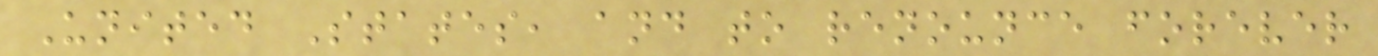United States, and to renounce forever
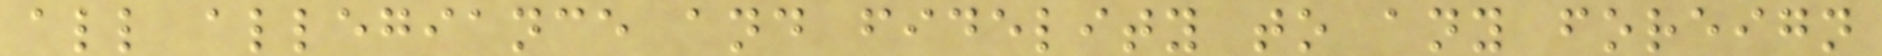all allegiance and fidelity to any foreign
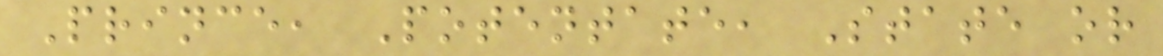Prince, Potentate, State or
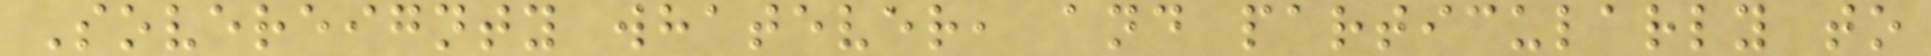Sovereignty whatever, and particularly to
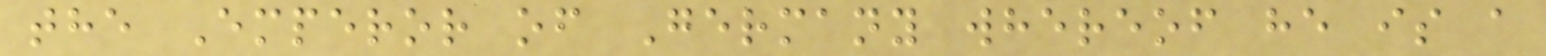the Emperor of Germany whereof he is a
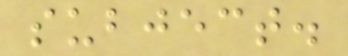subject.
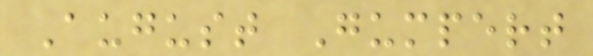August Gumpert
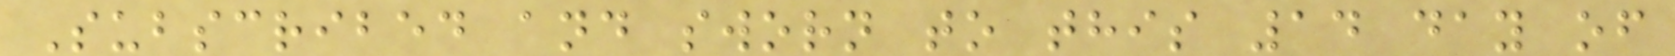Subscribed and sworn to this 14 day of
